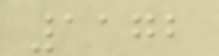1172
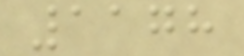1178
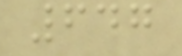647
